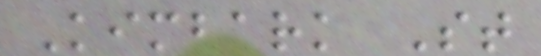Kimbark St
